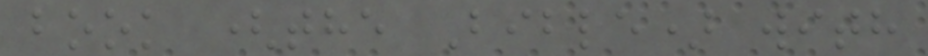book (the Bible) with
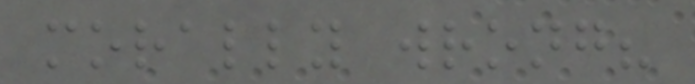morally wrong?
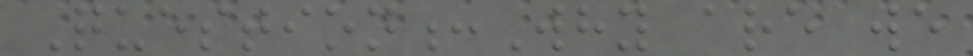Question:Why are we
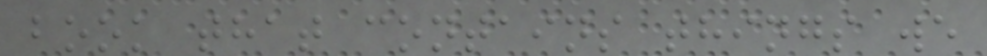book that contains things we
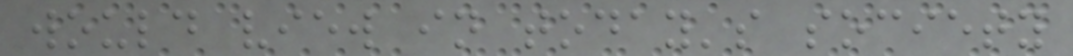would view in today's society
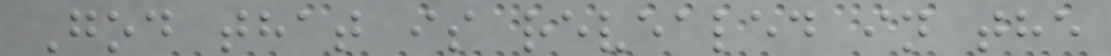God that is revealed in the
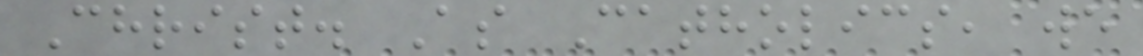Christ. As Catholics, we
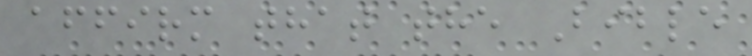affirm that the Bible
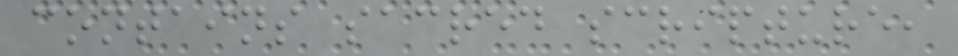contains sacred scripture,
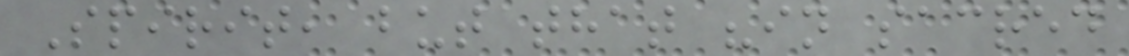Spirit, but that "in sacred
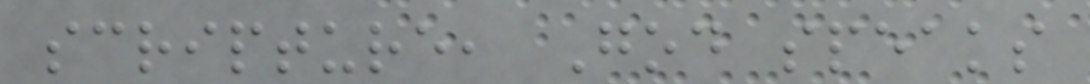scripture, God speaks
